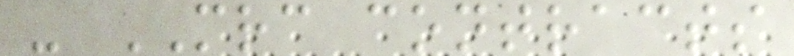- MRC contracts
